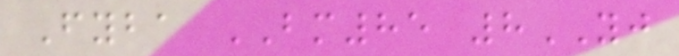Fyba BM85 8YJ
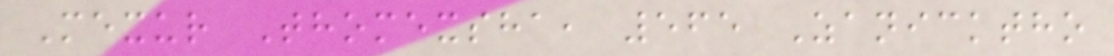Mexur Thomexsha, 565 Zanicktho
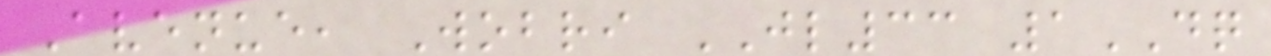Avenue, Wobri JL33 1DQ
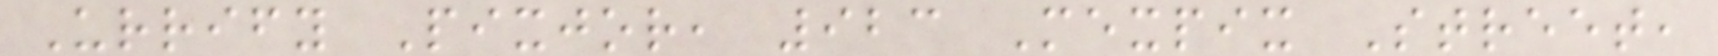Urrify Pixjor, 923 Mexpix Street,
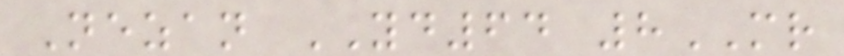Nezan YD64 8MR
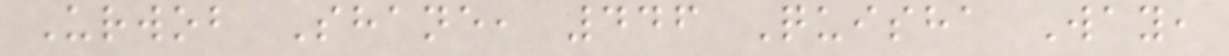Urwob Shane, 446 Quisha Way,
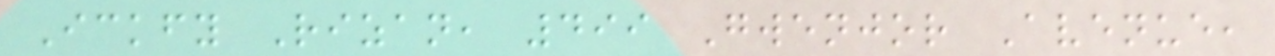Ickfy Rizan, 499 Gwenjor Avenue,
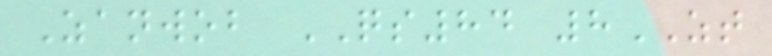Zanwob QS84 8ZT
